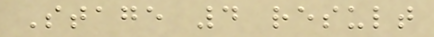Stage 4 result
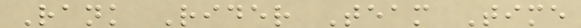Rank Rider Team Time
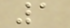1
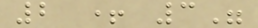2 + 3"
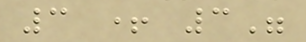3 + 3"
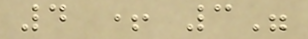4 + 3"
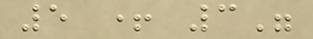5 + 3"
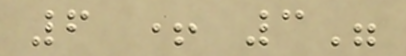6 + 3"
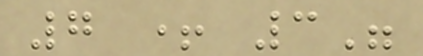7 + 3"
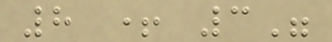8 + 3"
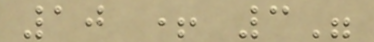10 + 3"
